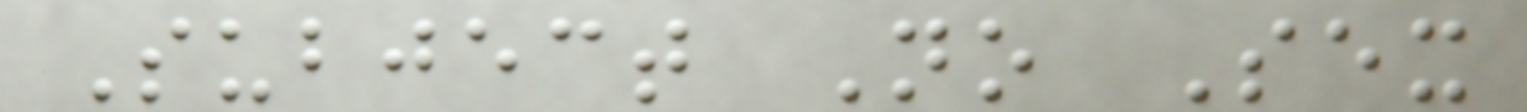Subject No Sex
